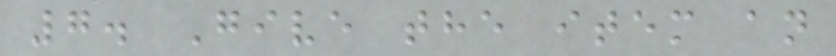7. Give the item an
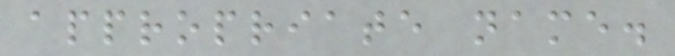appropriate name.
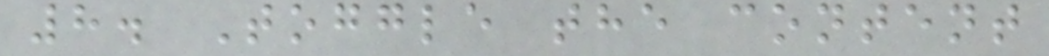8. Toggle the content
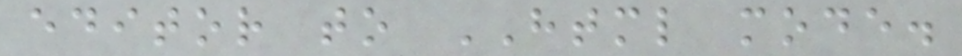editor to HTML mode.
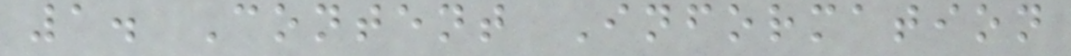1. Content Information
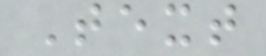Text
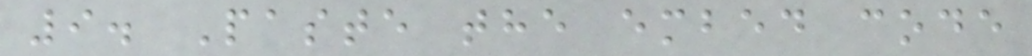9. Paste the embed code
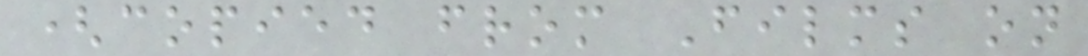(copied from Films on
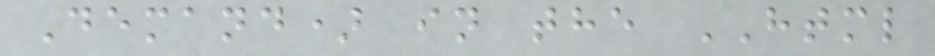Demand) in the HTML
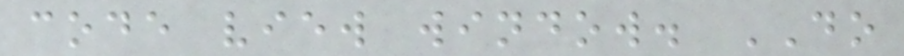code view window. DO
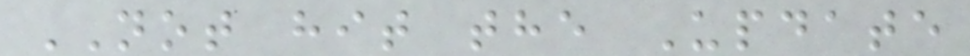NOT hit the Update
